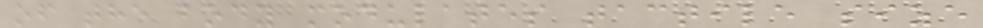of the body modulates tactile size
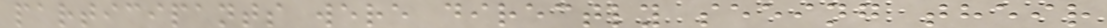participants were directly seeing their
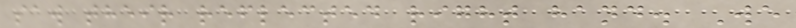saw their reflected right hand. We
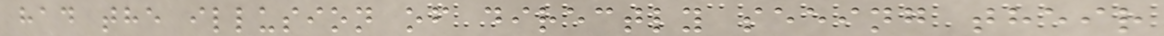had the illusion of directly seeing their
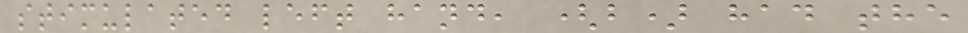stimulated left hand, (b) had the
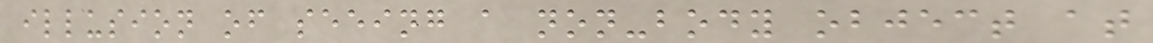illusion of seeing a non-body object at
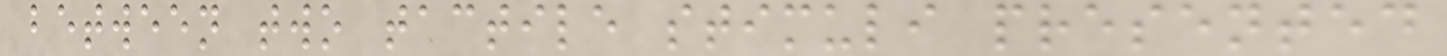between two tactile stimuli presented
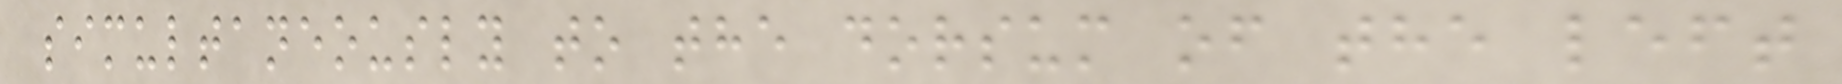simultaneously to the dorsum of the left
